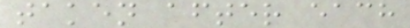taken after each
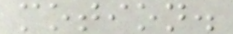motion.
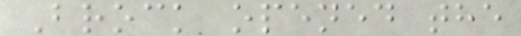Brock opened the
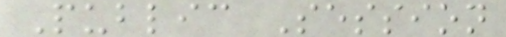Public Session
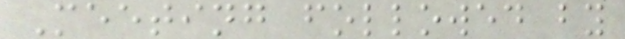Meeting followed by
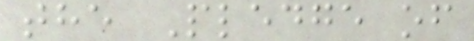the Pledge of
